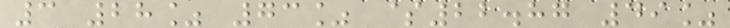3 28% 73% $22.87 49%
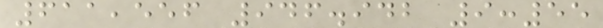611,556 946.942 9:55
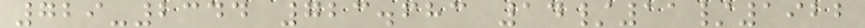729-2344 723.683 14/11/1922
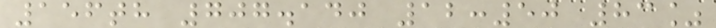156th 707.140 12:50 83%
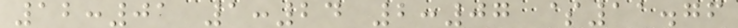12:01 1:24 2:07 $11.76
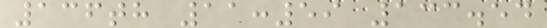136th 11:59 133.54
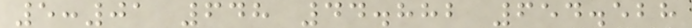5:01 648 44.882 654.528
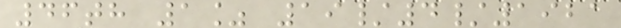46th 1% 19/4/1921
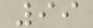99
